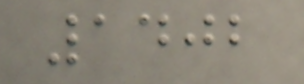1402
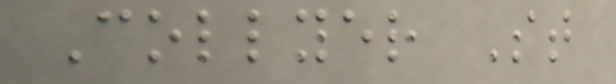Collyer St
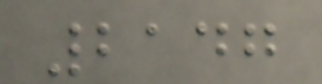2147
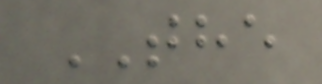THE
